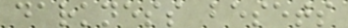darkness besets
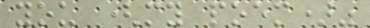you (my poem)"
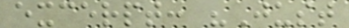excerpt: "Just
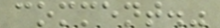comment."
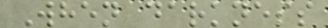When darkness
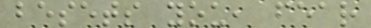besets you, fear
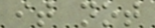it not
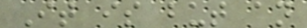It is but an
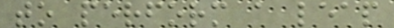to perform a leap
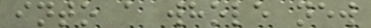into a whole new
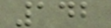142
